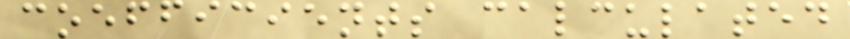coefficients calculated
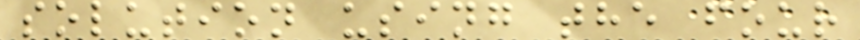solution using the four
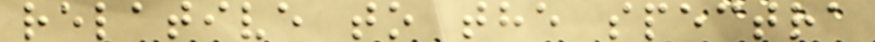relative to the spectra
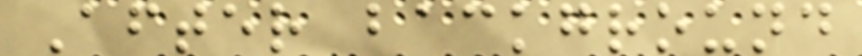After background
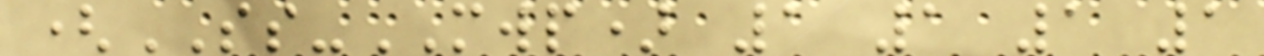(SS-MWP) 1 1 1 1
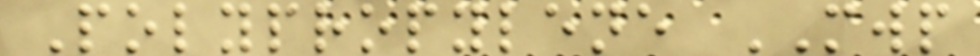Polypropylene MWP
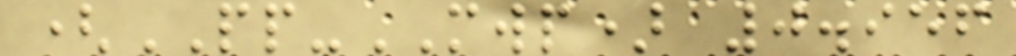(PP-MWP) 0.956
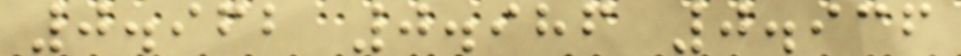0.962 0.986 0.936
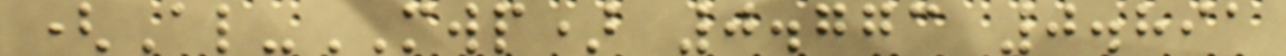(Al-MWP) 0.773 0.891
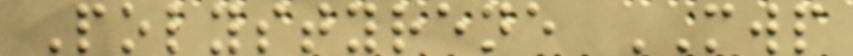Polystyrene MWP
